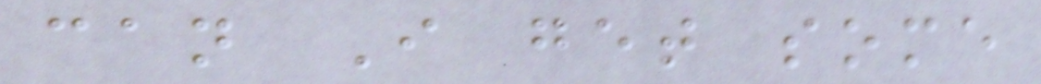can I get some
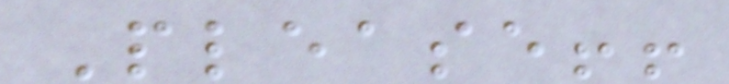Please!!
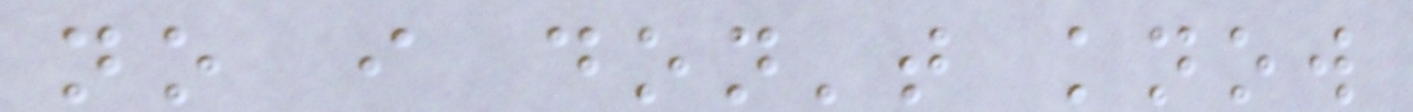no i don't know
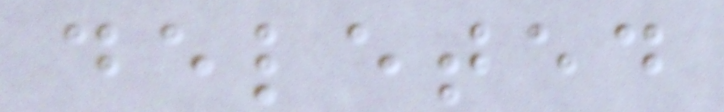deleted
